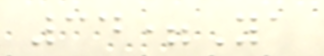34=Ya
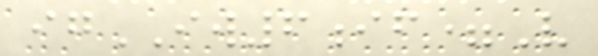igIW6if=V
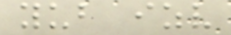yub izv
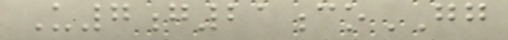U7g21coGG
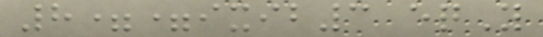8==ixib3 eqY
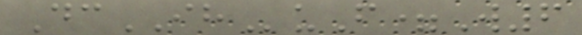DcIHuF=W6
